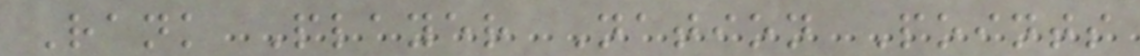Rank Player Nation Points
